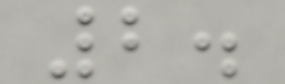2.
